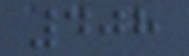408
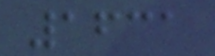1631
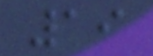19
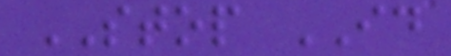STOP ID
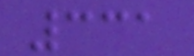331
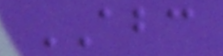ABC
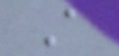A
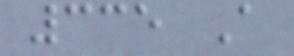335 A
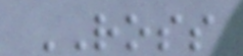ROSS
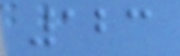123
